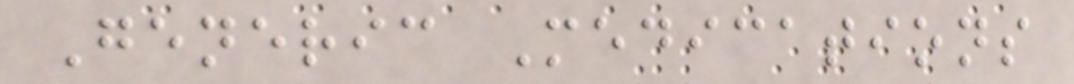Generic Medications
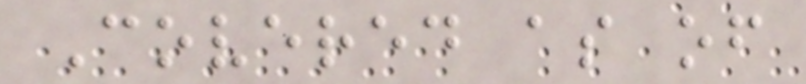Covered as of
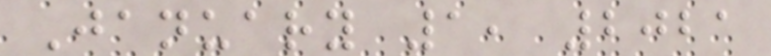January 1, 2021
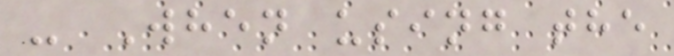- When using the
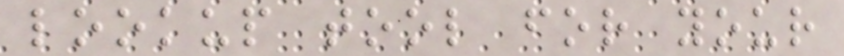lookup tool for your
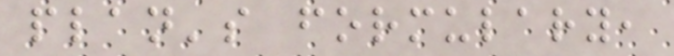plan's formulary,
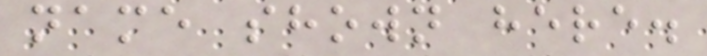name shown here.
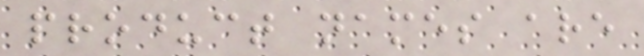product names are
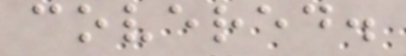covered.
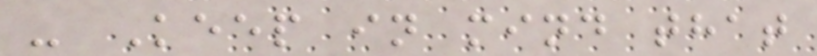- Keep in mind that
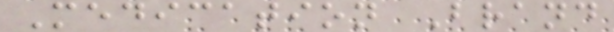Medication Brand
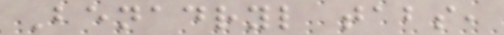Benadryl tabs,
